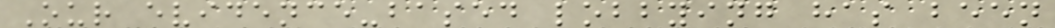Our evidence-based lobbying has been
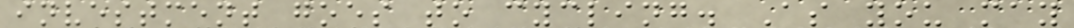investment goes to cycling. As you may
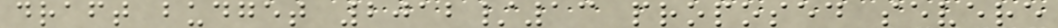draft budget 2012/13 proposed severe
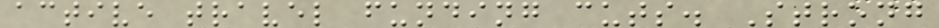active travel funding cuts. Strong
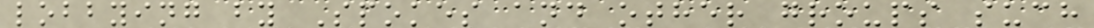lobbying by Spokes and other groups such
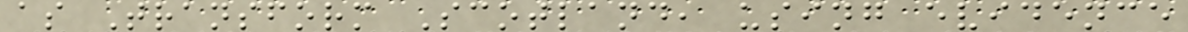as Transform Scotland, using evidence
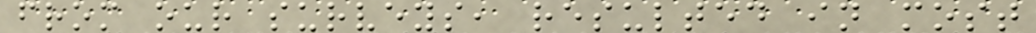from our surveys, resulted in most
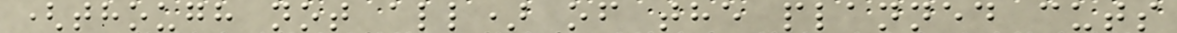(though not all) of the planned cuts
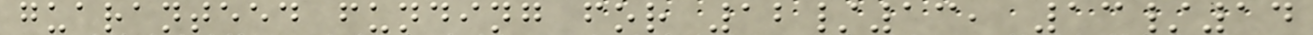guaranteed funding for 12/13, 13/14
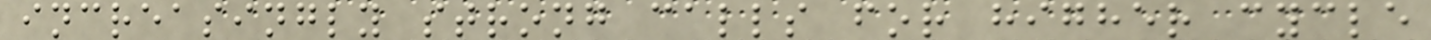increasingly strong calls for higher cycle
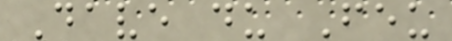Dave du Feu
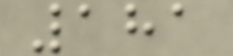181
